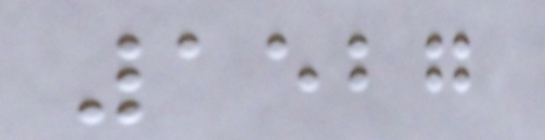1527
